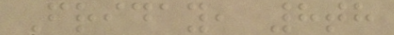Friday, 8th
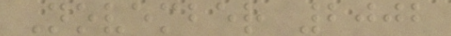November 2002
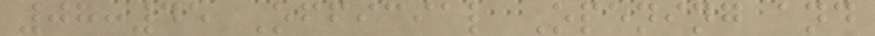08:45 Official Opening and
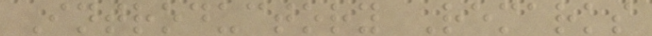Introductory Remarks
